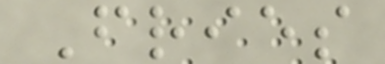Fries
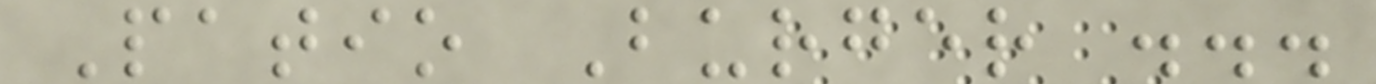Patio Burger ...
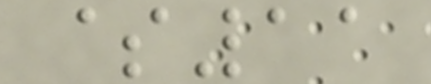$11
